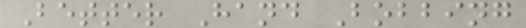Better Hand Bobbing
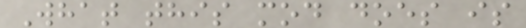What this mod does is
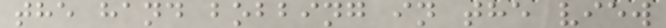the hand bobbing in the view
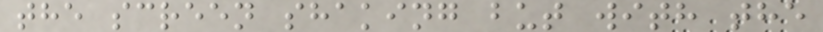the screen shaking but with the
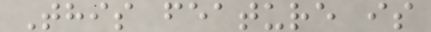This feature is
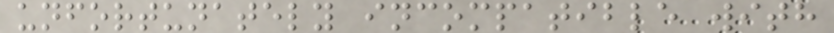unfortunately incompatible with
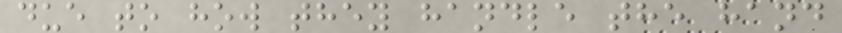due to how they handle the hand
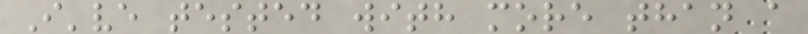I've tested with more than a
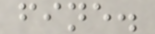fine.
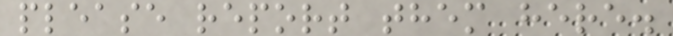please report them here.
